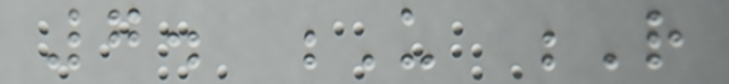7. U R
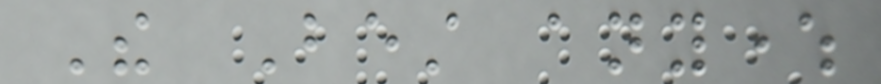The Best anywhere
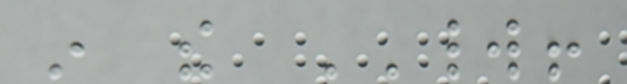in the WORLD!
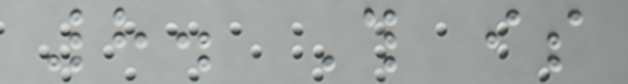8. This is
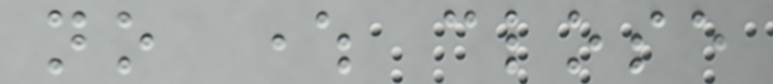no where close
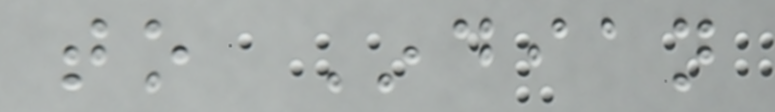to Indian
